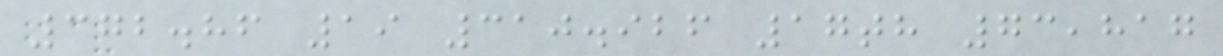372.86 19 310.926 17th 73,817
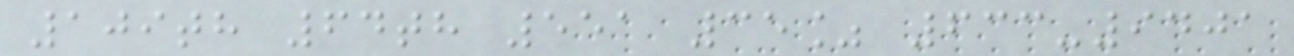109th 64th 551 35% 633-9401
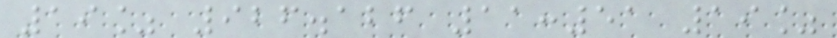19% 926.126 11:51 19%
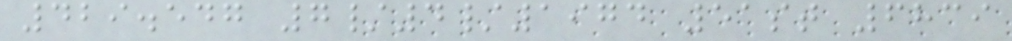429.547 7/4/1974 51st 6839
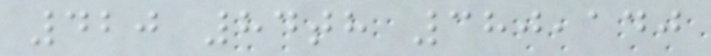420 84th 380,140
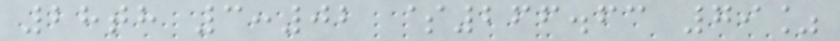28th 3:02 $266.63 79%
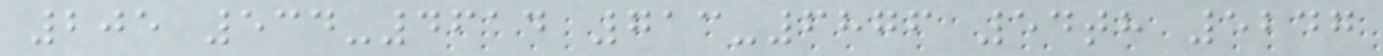205 534-4614 713-6876 54th 5247
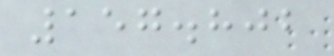157.802
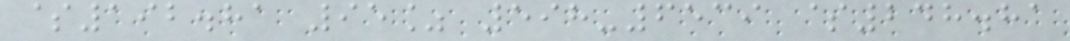$192.81 95% 598-6539 $248.81
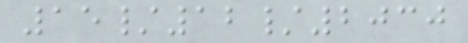15/12/2030
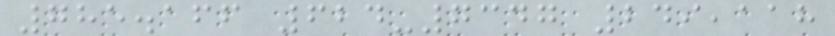785.166 624-7347 249,118
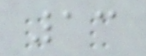13
